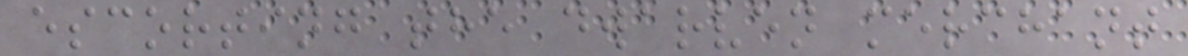escorting the dwarven merchant
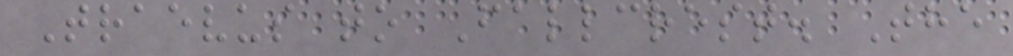Traevus to Fallcrest. The
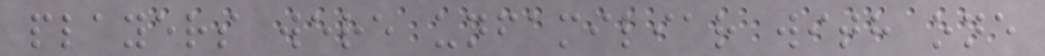players were unfamiliar with one
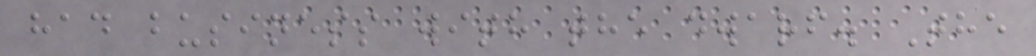had business with the dwarf. The
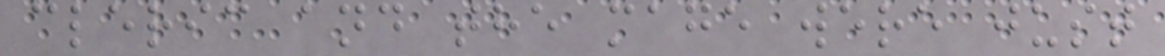cleric and the mage were just
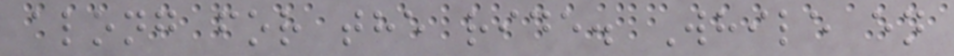along for the ride. While en
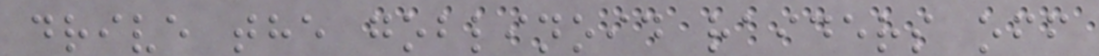drive the goblinoid raiders off
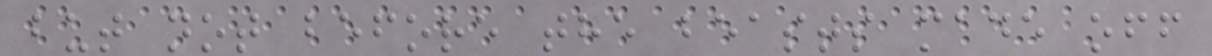but not before the beasts made off
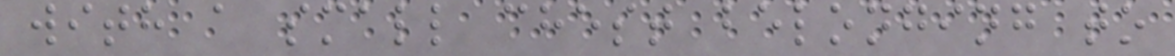with a small chest belonging to
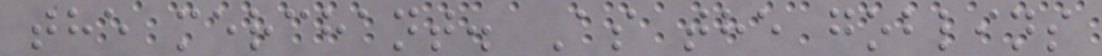the merchant. As the goblins
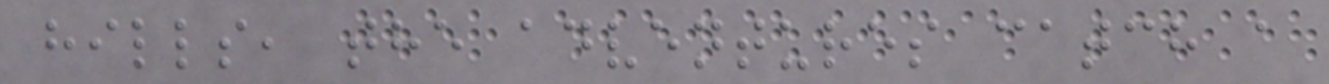hills, the adventures catch a
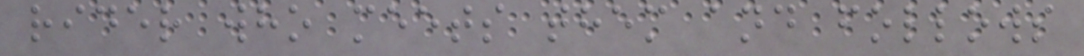rider who meets them and follows
